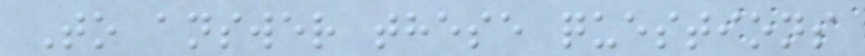To answer these questions
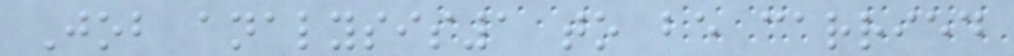Job analysis1 to be carried
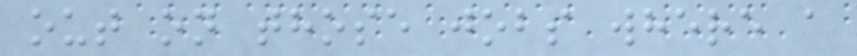out on those jobs where a
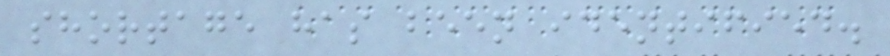shortage has been identified.
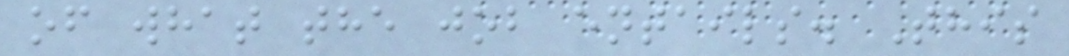of what the job entails. This
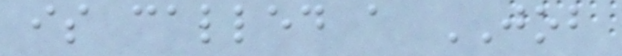is called a JOB
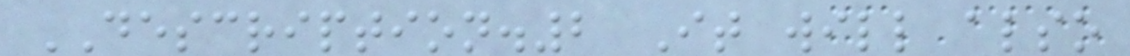DESCRIPTION.2 It will also
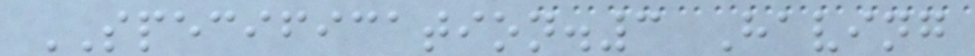SPECIFICATION.3 Having
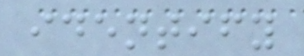identify
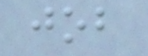job
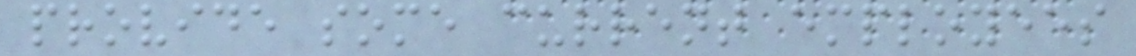provide some current employees
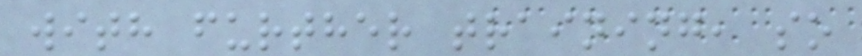with further training, so
